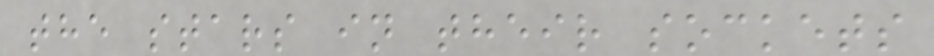the stars in their sockets
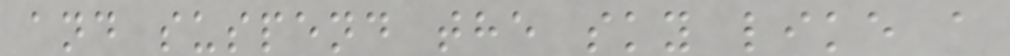and suspend the sky like a
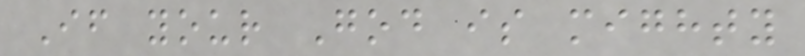If your God is mighty
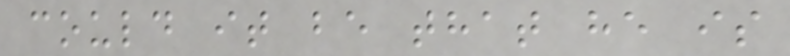could it be that he is
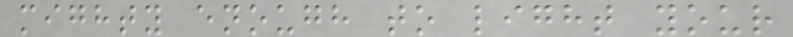mighty enough to light your
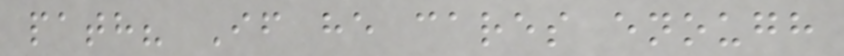path? If he cares enough
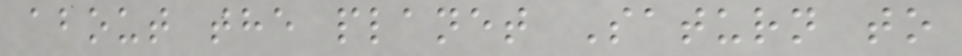about the planet Saturn to
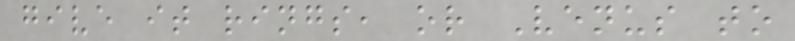give it rings, or Venus to
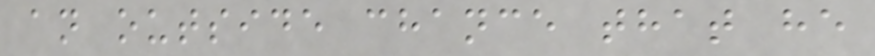an outside chance that he
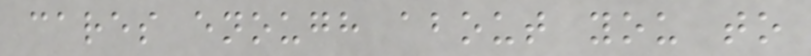cares enough about you to
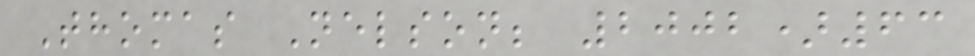Thomas Nelson; 2002)63
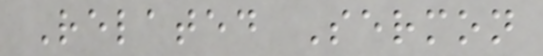Related Sermon
